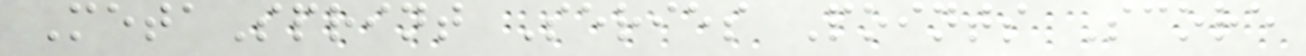MetaSprint Series Points Score
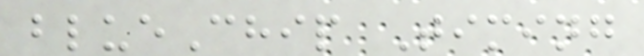blueChip Timing
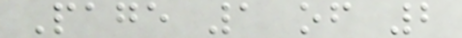Page 1 of 2
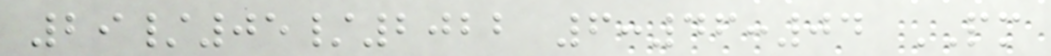29/05/2022 6:46:04 PM
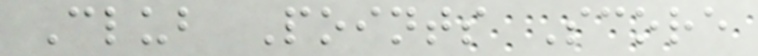Club Points Score
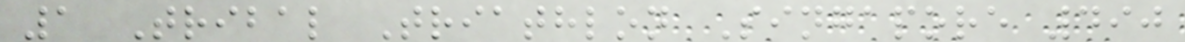1 Tribal Triathlon Singapore 490
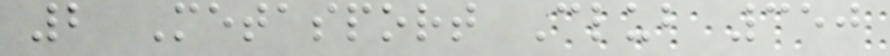2 Metasport Club 350
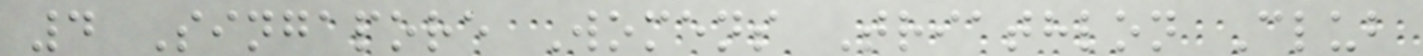4 Singapore Womens Triathlon Club
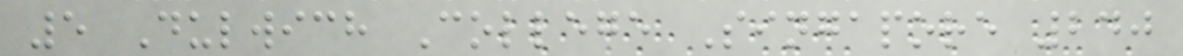5 Dulwich College Singapore 240
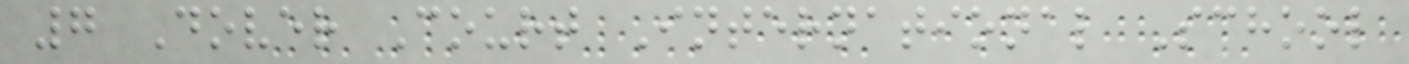7 Dover Court International School
